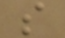s
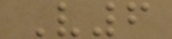V6
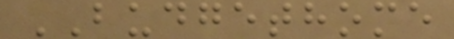BUDGETHOME
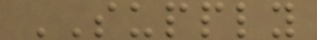SUPPLY
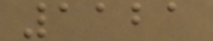1121
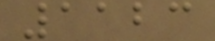1123
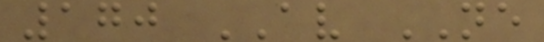170 AV NE
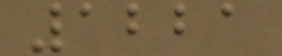1221
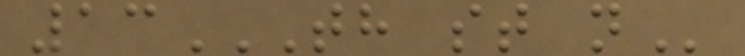13TH ST N
